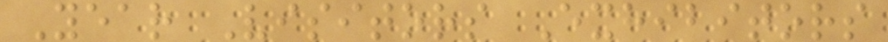Year Visitors Exhibitors
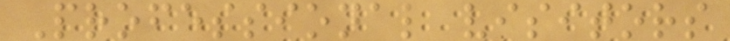Professional visitors
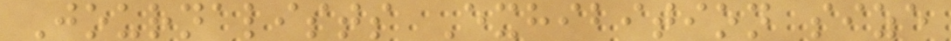Journalists Exhibition size
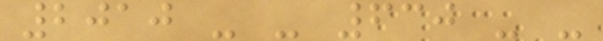2010 - - 630 - -
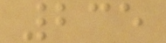235
